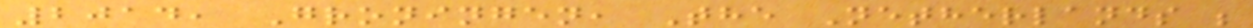2014, Groningen, The Netherlands ;
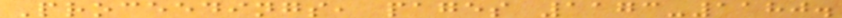Proceedings, pages 1173-1180.
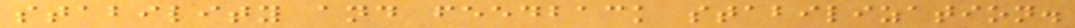stability and feedback stabilization.
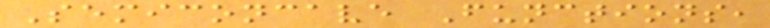Semiconcave Functions,
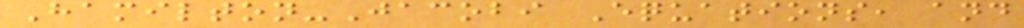Hamilton-Jacobi Equations, and
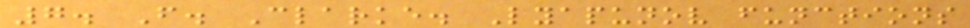7. F. Clarke. Lyapunov functions
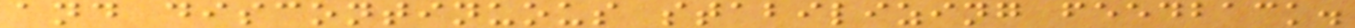and discontinuous stabilizing feedback.
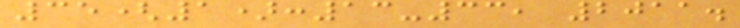35(1):13-33, 2011.
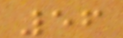56
